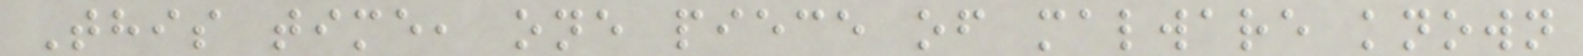This time, one piece of malware known
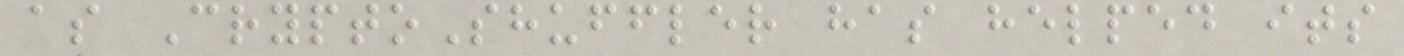as CryptoShuffler has helped its
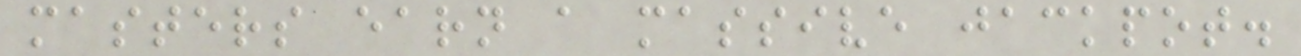masters earn a massive jackpot.
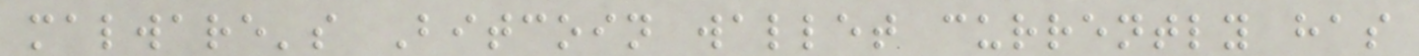malware's Bitcoin wallet currently has
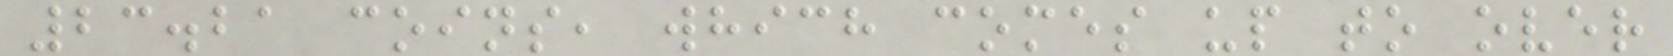23.21 coins, which comes up to over
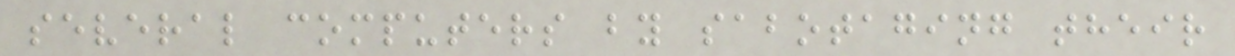several computers by sabotaging their
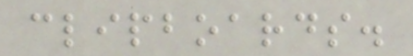clipboards.
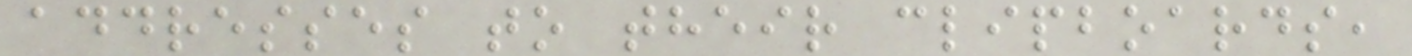addresses to their clipboards,
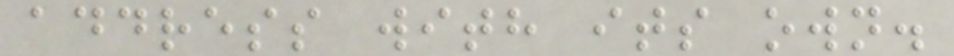address with its own.
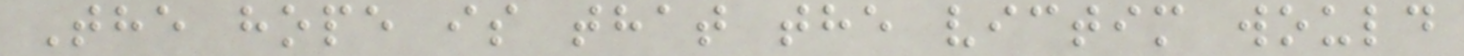The hope is that the victim would
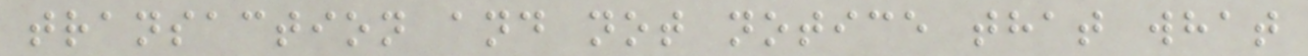transaction and not notice that what
